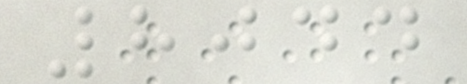8044
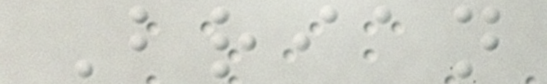Brian
